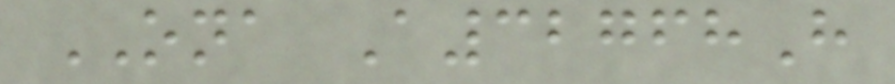ONA A32768H
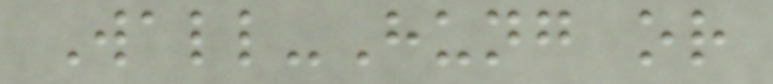Wall-Hung or
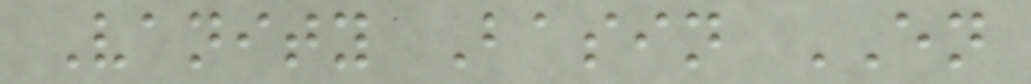Vanity Basin EN
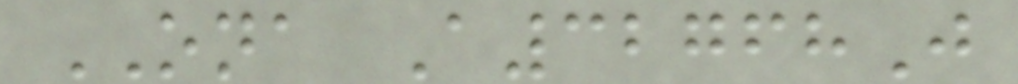ONA A32768J
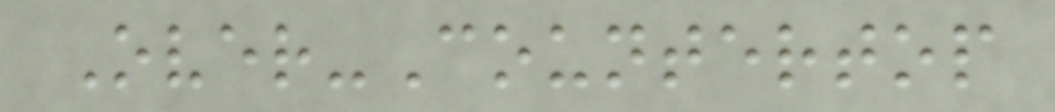Over-Countertop
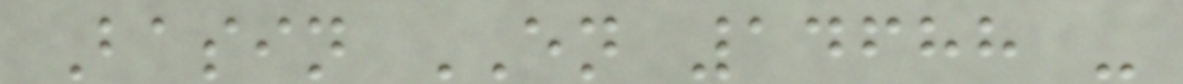Basin EN 14688 -
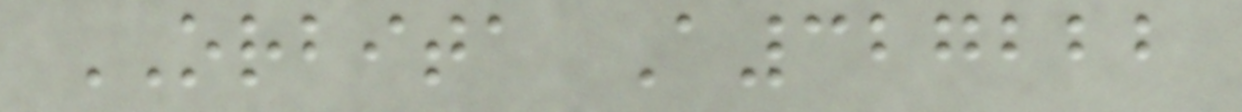ORBITA A327222
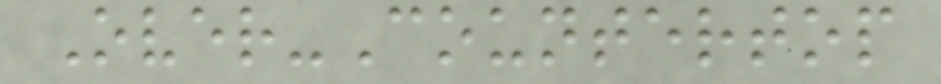Over-Countertop
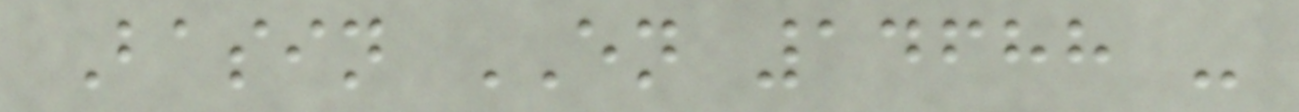Basin EN 14688 -
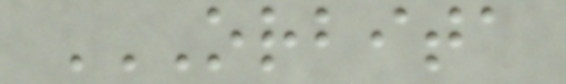ORBITA
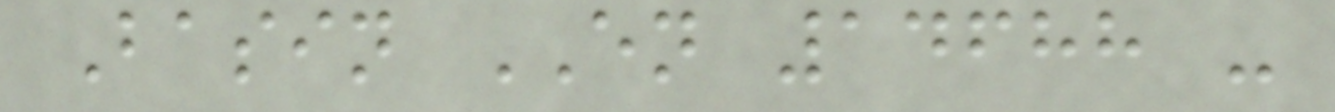Basin EN 14688 -
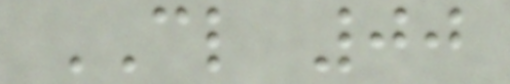CL 00
